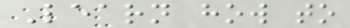Learn how to
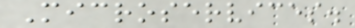Microservices.
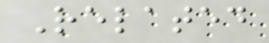Related
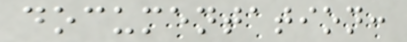documentation:
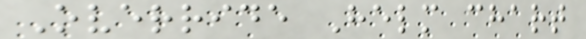Override Helm chart
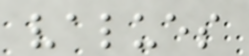values
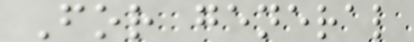For general
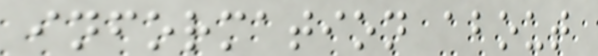information about
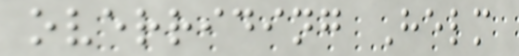overriding Helm
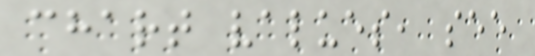chart values, see
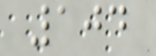104
